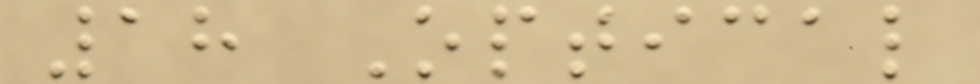18 Optical
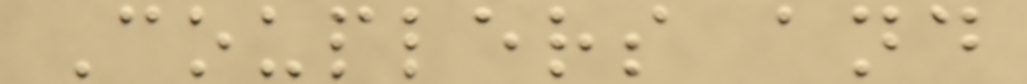Couplers and
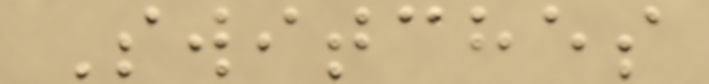Switches
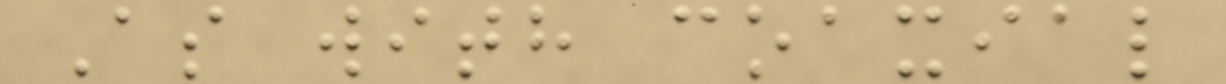As with coaxial
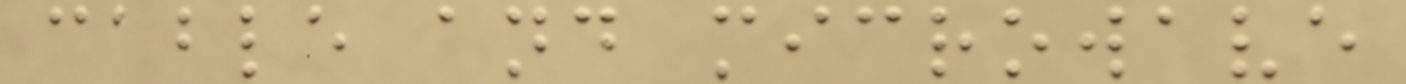cable and microwave
